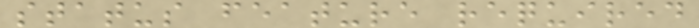status feature required
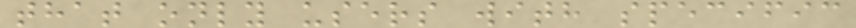that only users with specific
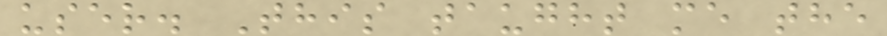user. This taught me the
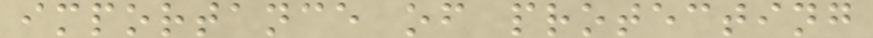importance of protecting
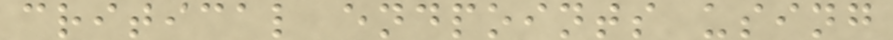critical endpoints using
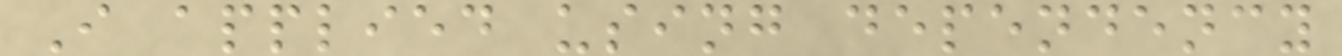I applied using dependency
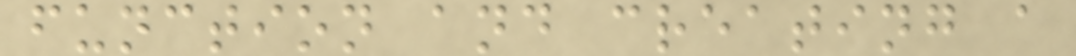function and creating a
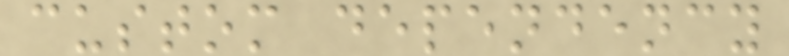custom dependency
